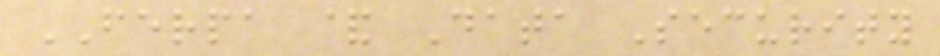FERPA & Data Security
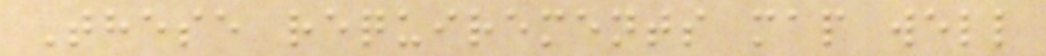These requirements map well
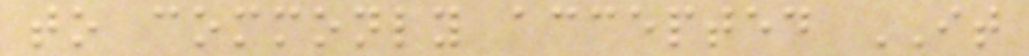to commonly accepted IT
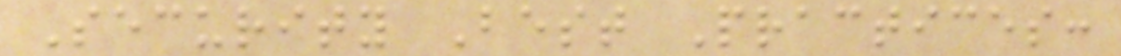Security Best Practices:
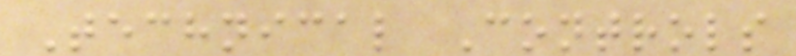Technical Controls
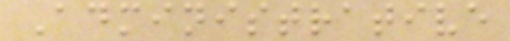Administrative
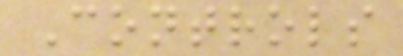Controls
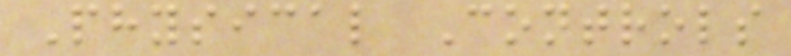Physical Controls
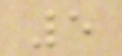5
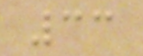33
